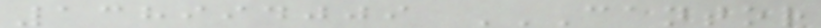138994009 CANTOR
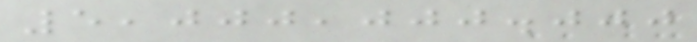5,000,000.000
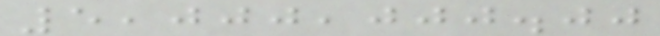5,000,000.00
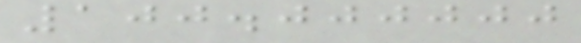100.000000
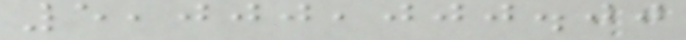5,000,000.00
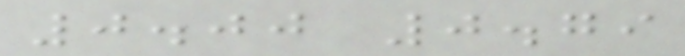0.00 0.79
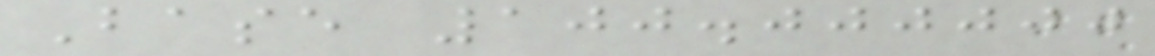Base 100.000000
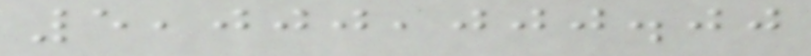5,000,000.00
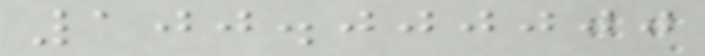100.000000
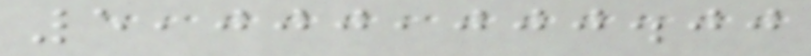5,000,000.00
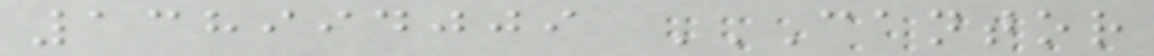138994009 CANTOR
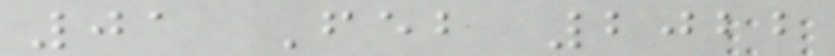01 Feb 2022
